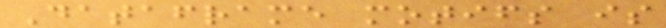Dataframe motifs is
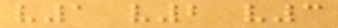v1 v2 v3
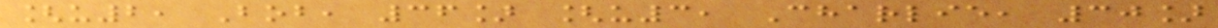[u2, Bob, 36] [u3, Charlie, 30]
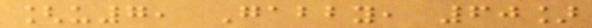[u7, Gabby, 60]
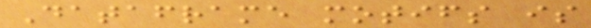Dataframe motifs is
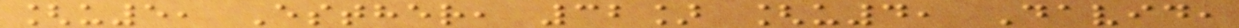[u5, Esther, 32] [u4, David,
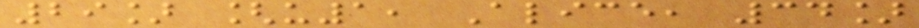29] [u1, Alice, 34]
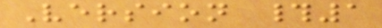Version #1
